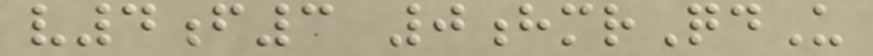v4f3 0hmrQdU
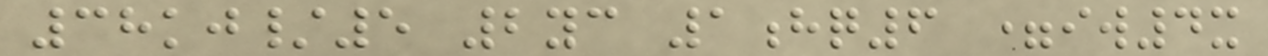38kj/5 2yc 1hq6 =iw4x
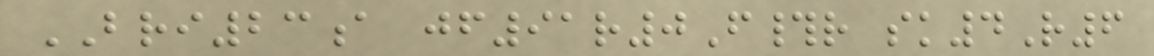BRI23a jf91r0F#r sk4R6
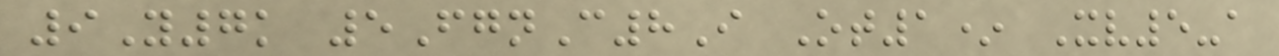9Y7k 5FgnC8I Ot1* Xv5-a
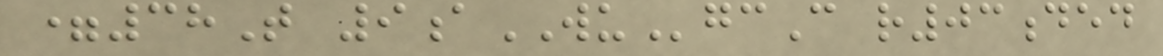=38T 9aWUgcC r03ded
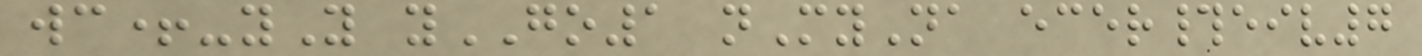wc+-yY yGO1 nMyNa ecer#eiv7
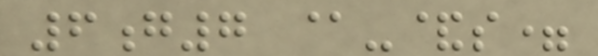6g7 @-&s=
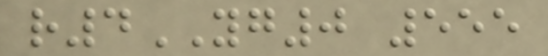r4YG0 555
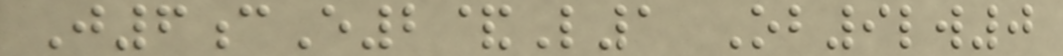J6cE2&L1 Ob9lw0
